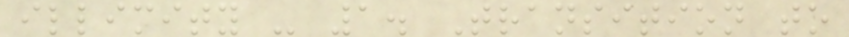illimity - 1. Transition to
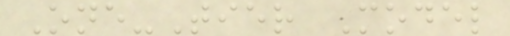One-Tier Model
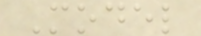Model
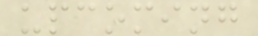upcoming
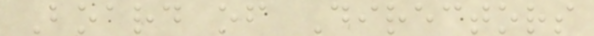Board of Directors
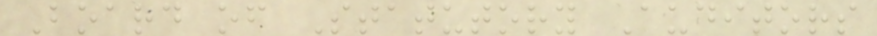Board of Statutory Auditors
